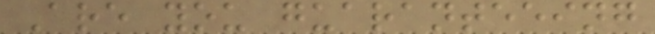Are you guaranteeing
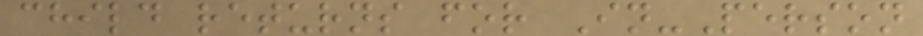child returns for In-Person
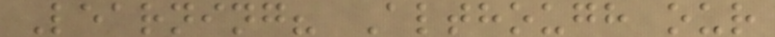Learning? Although our
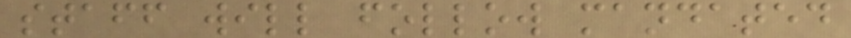staff will follow mandated
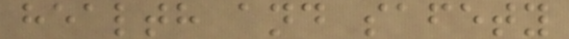health and safety
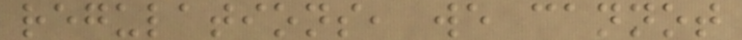regulations, we cannot
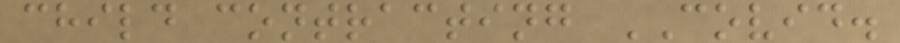child contracting COVID.
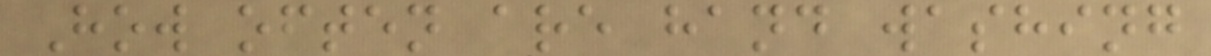How often are hand washing
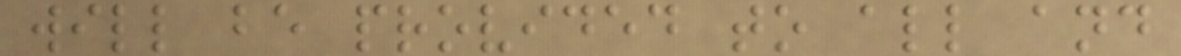will be provided to all and
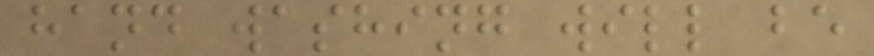hand washing will be
